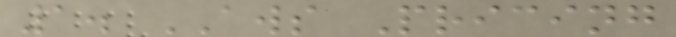1. AWS Pricing
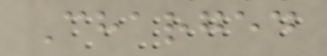Charged
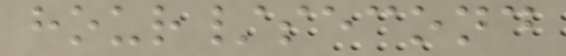hour/second
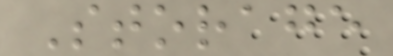Storage
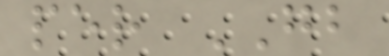per GB
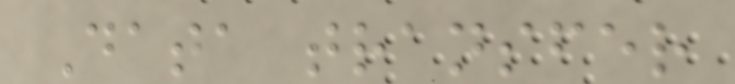Data transfer
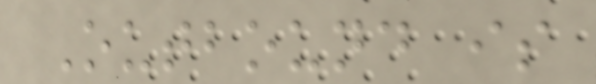Outbound is
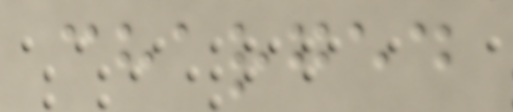charged
